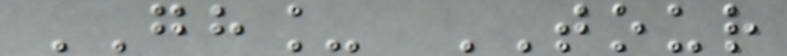GH_ TOUR
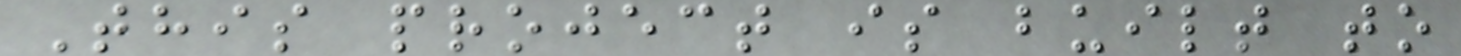This project is built to
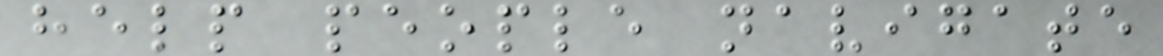help people navigate
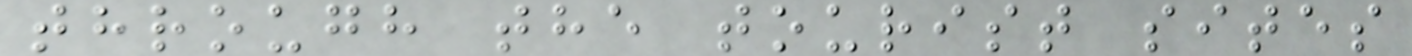through the tourist sites
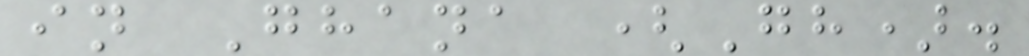in Ghana (Gh).
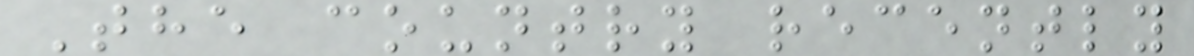The country recently
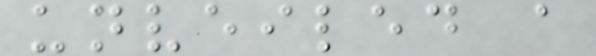unveiled a
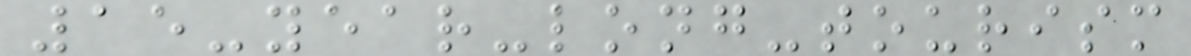15-year-long-tourism
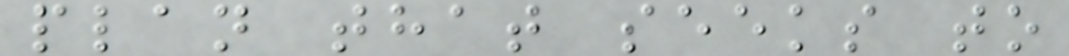plan that seeks to
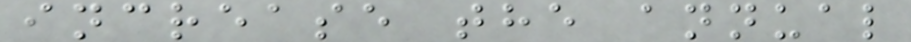increase the annual
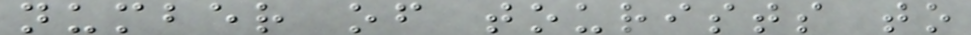number of tourists to
